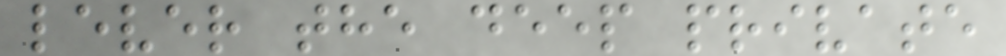lever the deep private
